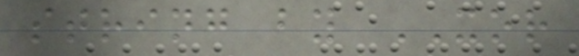string by XOR
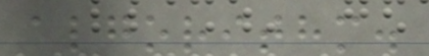algorithm.
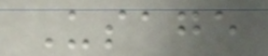Usage
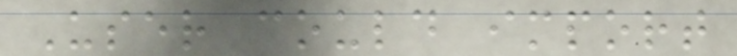User could import
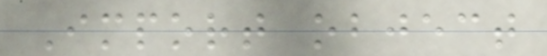Import object
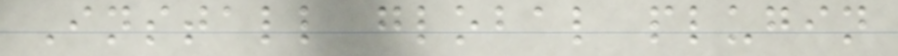Install global plugin
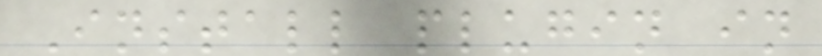Install plugin in
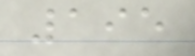195
